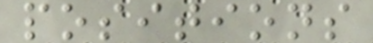positions
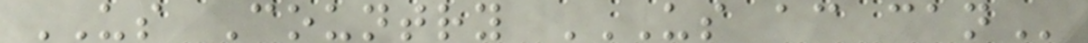US Country US AC CAN
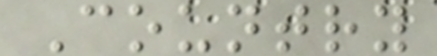Country
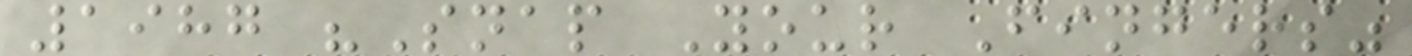1987 "Snap Your Fingers"
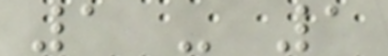1 - 1
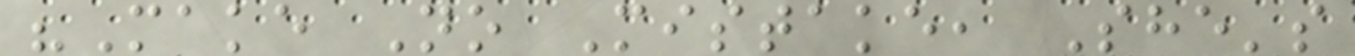"Make No Mistake, She's
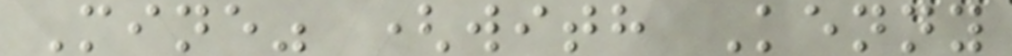Mine" (with Kenny
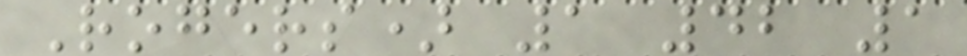Rogers) 1 42 1
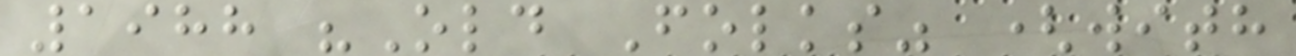1988 "Old Folks" (with
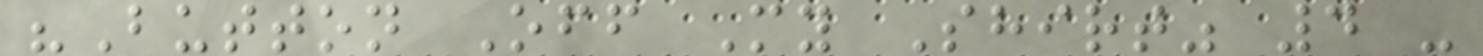"Button Off My Shirt" 4 -
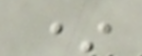*
